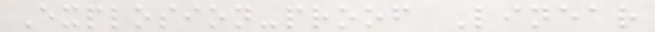Explosion-proof Linear
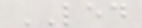LED
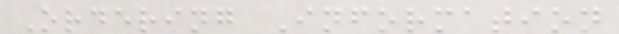Ordering Information
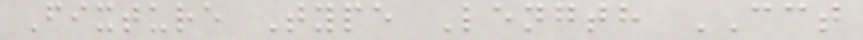Fixture Type Length CCT
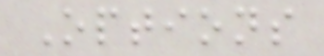Options
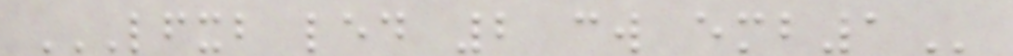LFXB LED 2 CW EMB1
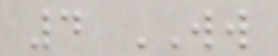4 WW
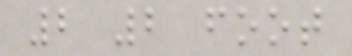2 2 foot
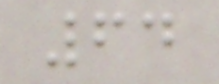64
